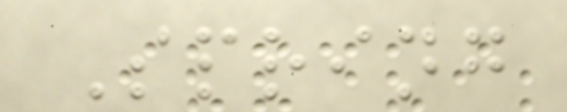Spring
